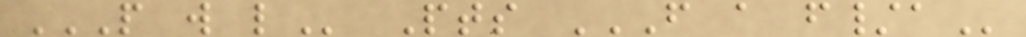P W L Pts F A F/A
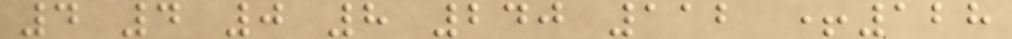4 4 0 8 240 112 +128
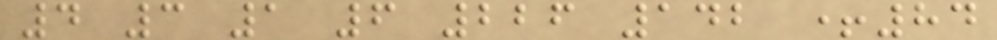4 3 1 6 226 142 +84
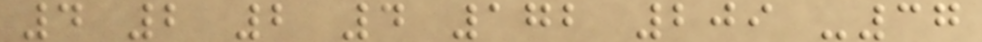4 2 2 4 172 209 -37
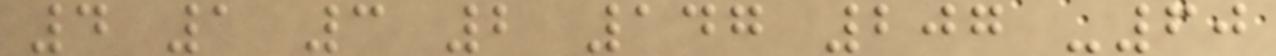4 1 3 2 147 207 -60
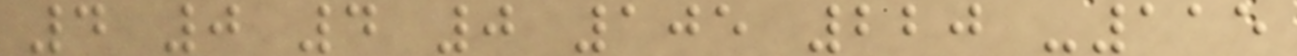4 0 4 0 105 220 -115
